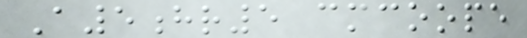A5hr5 cmcoope
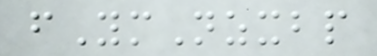fYmNzxbp
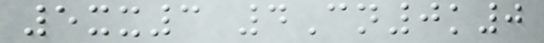5xx3 4Cn0k0
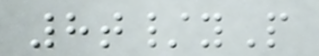8t/yP
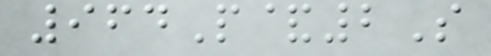964P&2S
